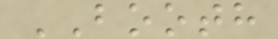BOOTH
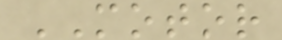MOTOR
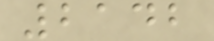2142
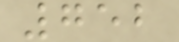752
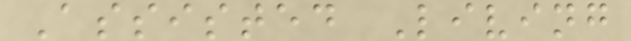Assisted Living
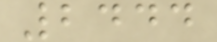2444
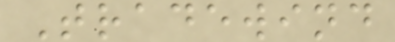Tradewind
